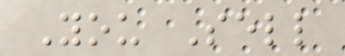You Sell
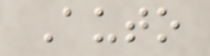Auto
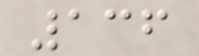136
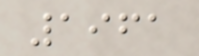1961
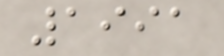1991
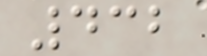432
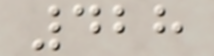428
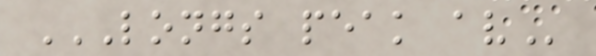LONGS PEAK AV
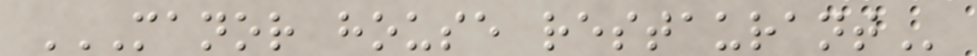MANOR HOUSE RESTAURANT
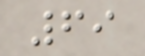69
